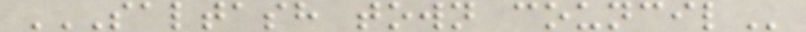SALTASH TOWN COUNCIL
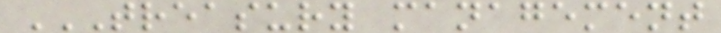TREASURY MANAGEMENT
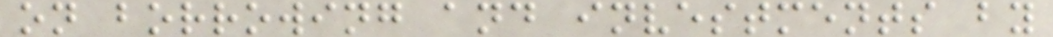on borrowing and investments by
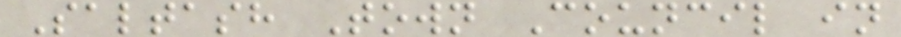Saltash Town Council in
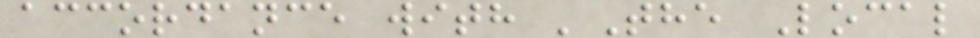accordance with 'The Local
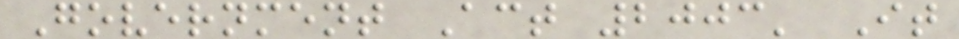Government Act 2003' It
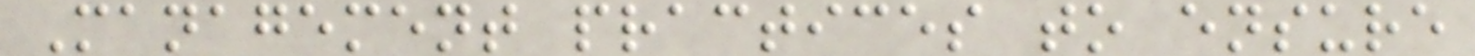Management practices to ensure
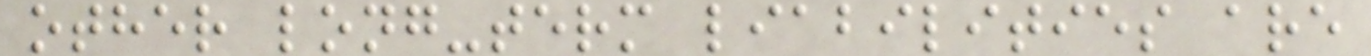other long-term liabilities are
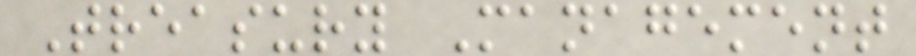Treasury Management
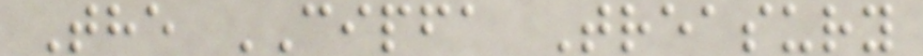The CIPFA Treasury
